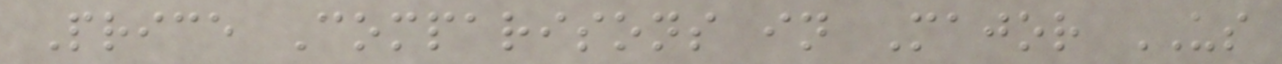Price Comparisons in Major US
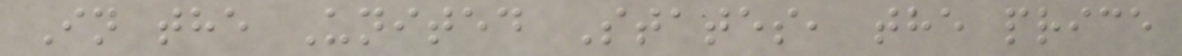In the United States, the price
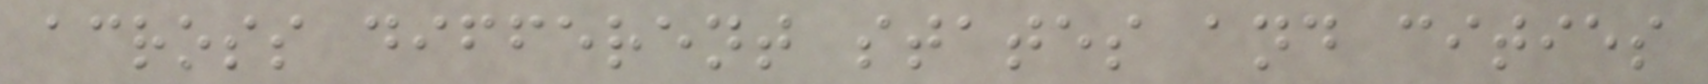across different states and cities
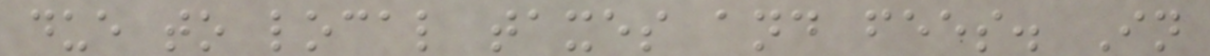due to local taxes and fees. In
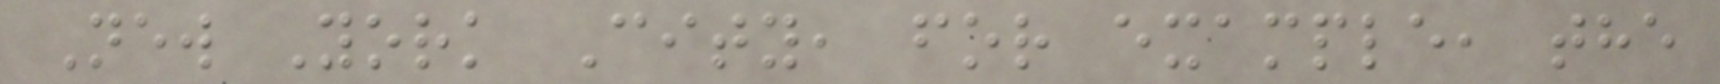New York City, for example, the
